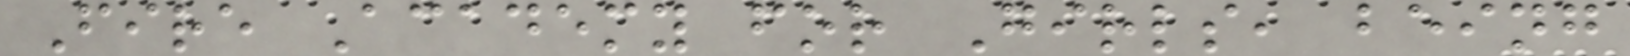Fire Academy for Girls, being
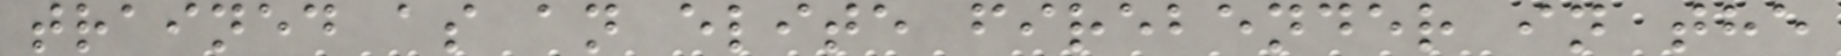trained as an elite firebender in the
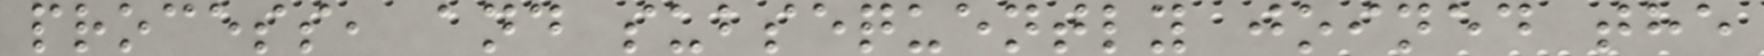process, and subsequently joined the
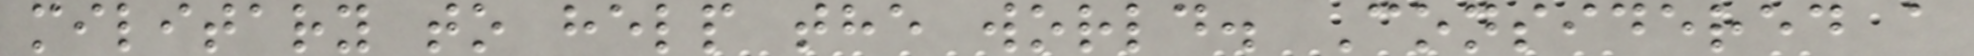military to help the world. Considered a
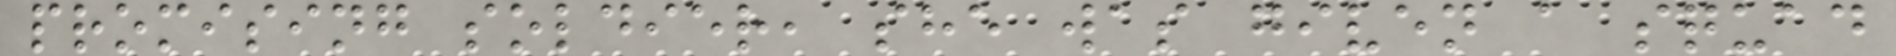promising soldier, she was given a squad
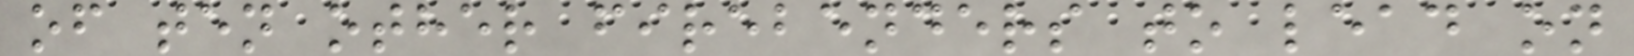of ten other firebenders to lead on
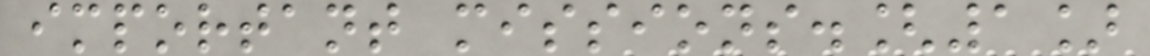important missions.[1]
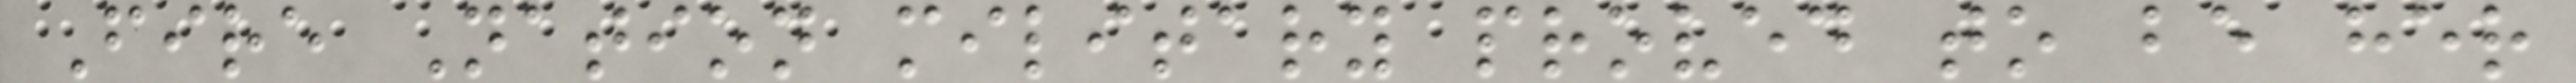Fire Nation military proved to be her
